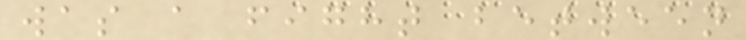was a fight between
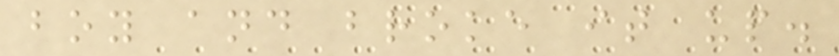boy and broke it up.
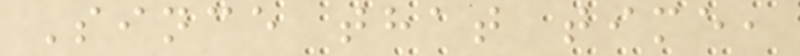Since that time,
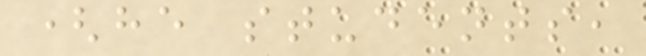(he students,
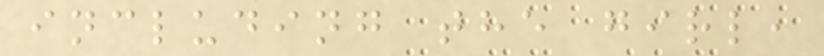including the girl,
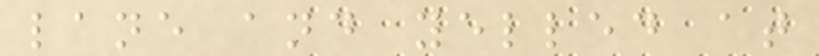lane and yelled at
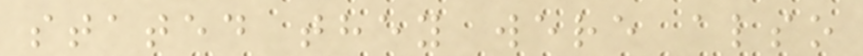stated they were also
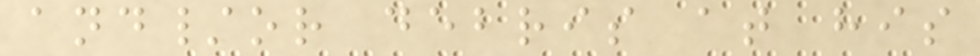and/or debris at his
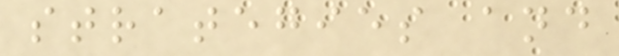strategies and
